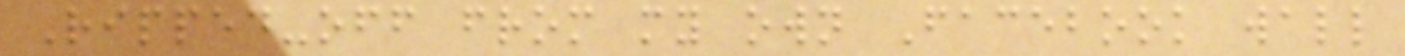Ripped-off from my own Facebook wall
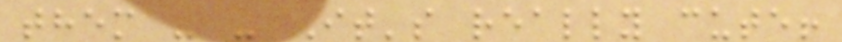them - - It's really cute!
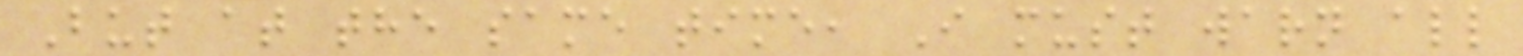But at the same time, I must warn all
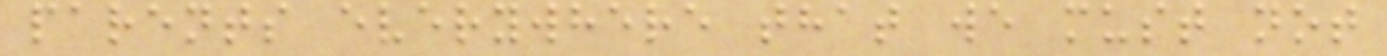parents everywhere that we must not
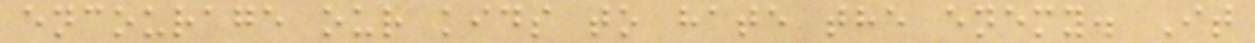encourage our kids to hate the enemy. It
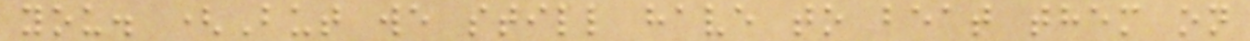you. (But we still have to beat them on
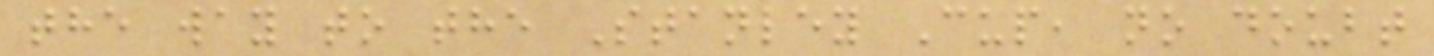the way to the Stanley Cup, no doubt
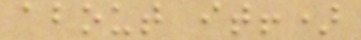about it!)
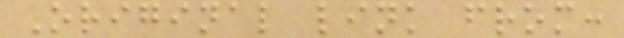Original link from:
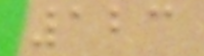123
